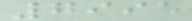7995
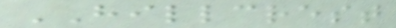HILLCREST
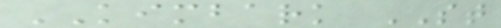KIMBARK ST
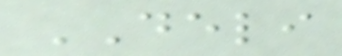DELI
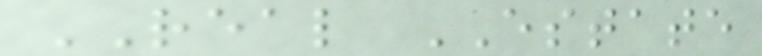REAL ESTATE
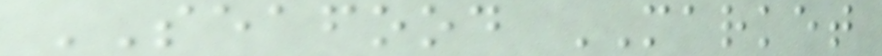SEAFOOD MARKET
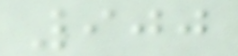900
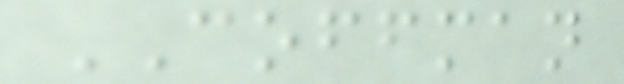COFFMAN
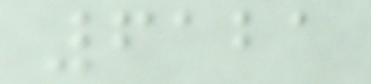6121
